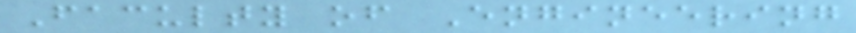Faculty of Engineering
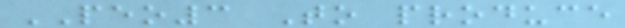PEO3 To produce
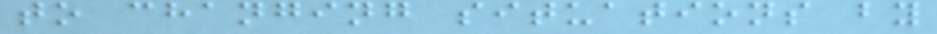to changing situations by
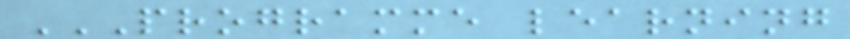PROGRAMME LEARNING
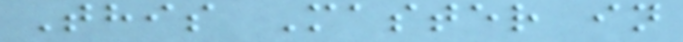This Master in
